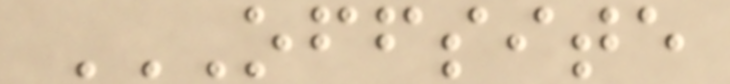OFFSITE
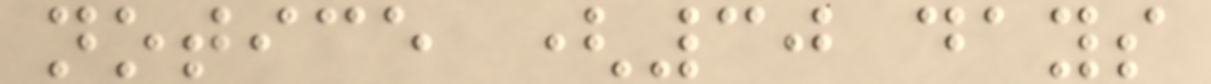notice (30 days
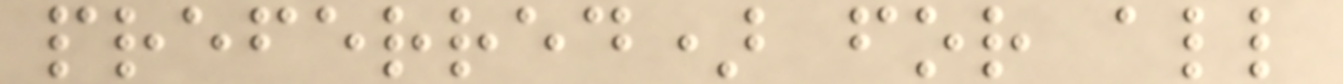preferred) for all
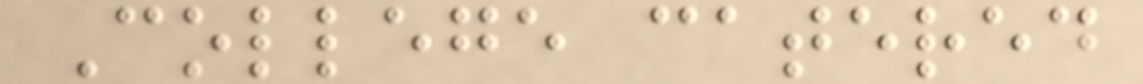College catered
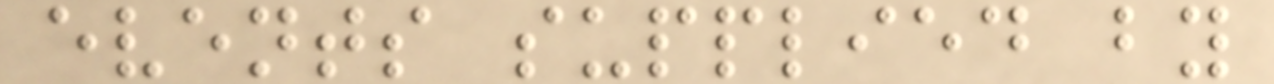events supplied by
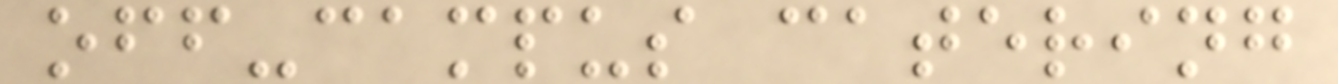off-campus catering
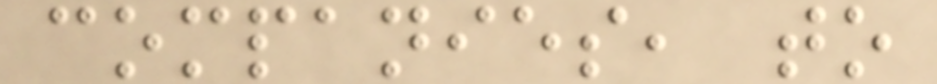companies, to
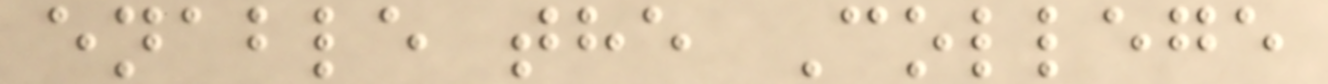enable the College
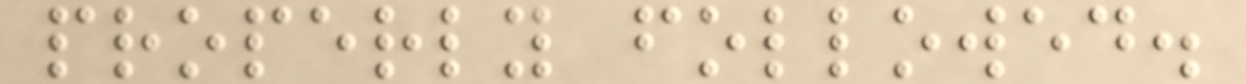properly followed.
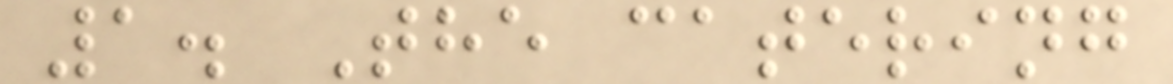1. The catering
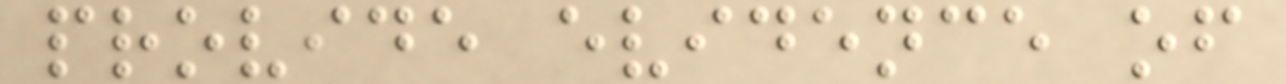provide evidence of
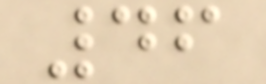46
